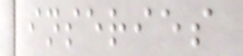inseries
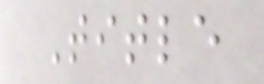Title
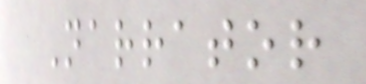Narrator
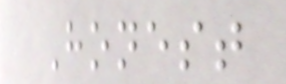Honest
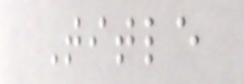Title
